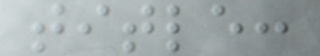title:
